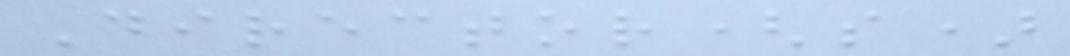Director(s)
